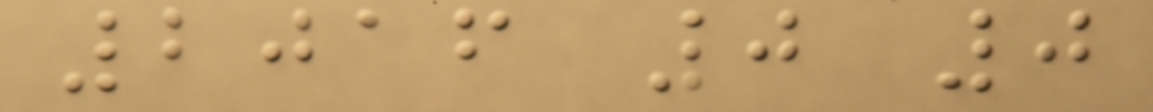2016 0 0
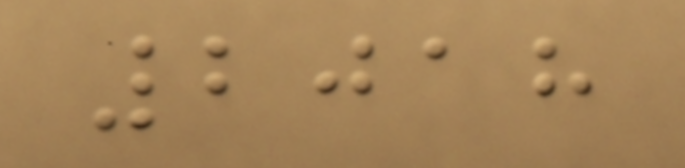2018
